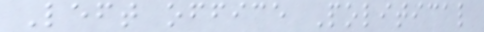Left office Political
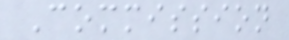Commission
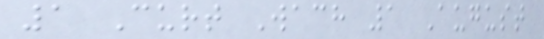1 Curt Wach 1 August
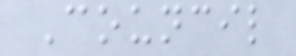Council
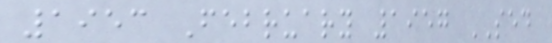1953 February 1957 SED
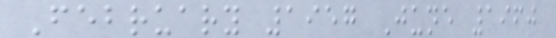February 1957 June 1960
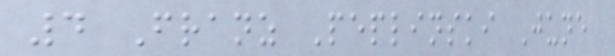4 Franz Peplinski June
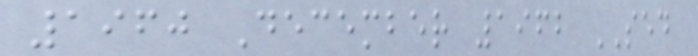1960 December 1962 SED
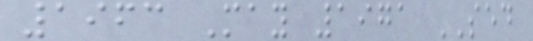1963 May 1971 SED
